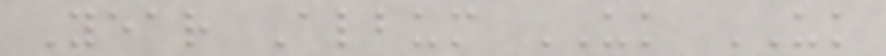Year Album UK UK
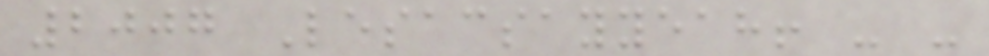2007 Lesacsayyeah! - -
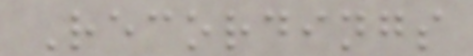Recordings
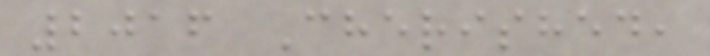2016 Cherished,
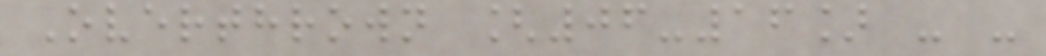Overthrown [06-16] - -
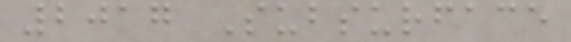2017 Subsurface
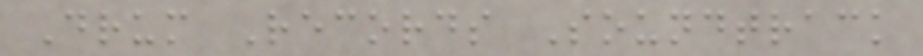Drum Records Soundtrack
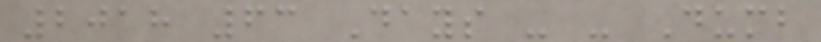2018 63 Days - - Dumb
